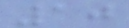10
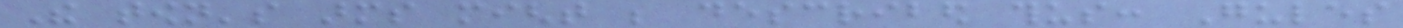The town's arms might be described thus: Gules
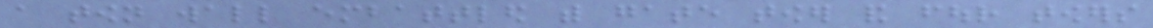a town wall embattled with gate tower and four towers
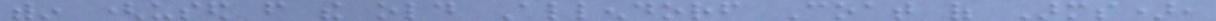within (used from the old Allendorf Coat of Arms),
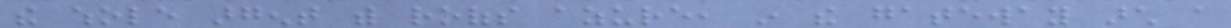the whole argent with roofs azure, in the gateway arch a
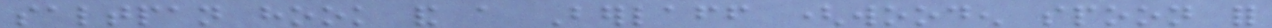saltpan hook and a Berlaff (wooden spoon for
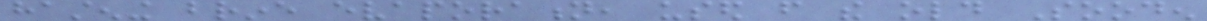hastening brine evaporation, used from the old Sooden
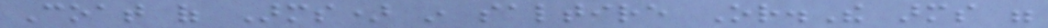Coat of Arms) in saltire Or.The arms were
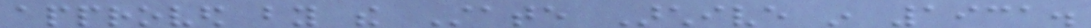approved by the State Archive in 1931.
